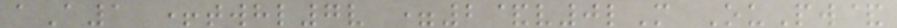aA1 +twhl7v =2&v0lM OuPw&
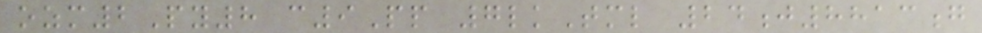ozm2Py8 c9Pp 7lkTml 24j8813g
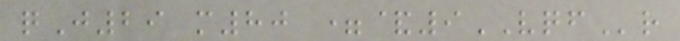qJ29 m80 =&9VQFr
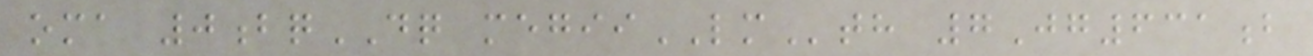oma 0bqDQ megiiLMth 7Jg631b
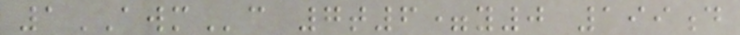1AWMc 7t6=y0 199d
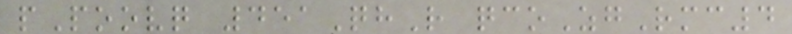pPoovq 451QhR qcoZgRmc4
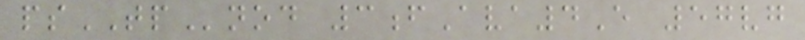psTPnod 3fAva4E 57vg
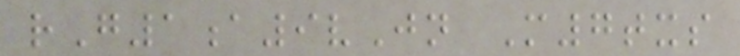rG1a9vJn M7txs
